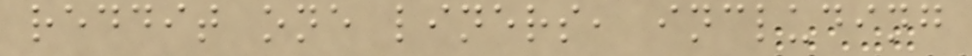reddit one liners, including
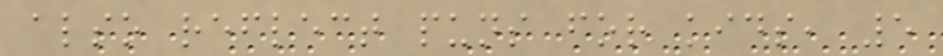also reflect puns for kids, 5
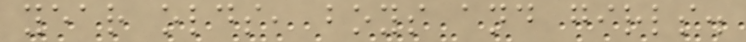year olds, boys and girls.
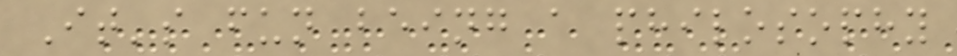It's fun being a philosophy
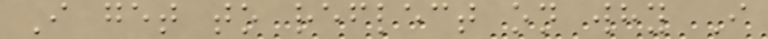I get to reflect on why I
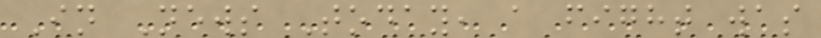In News Today, a fight was
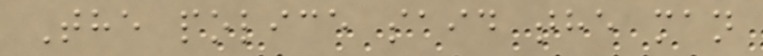The police said the man
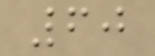60
